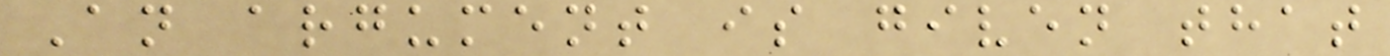An argument is given that
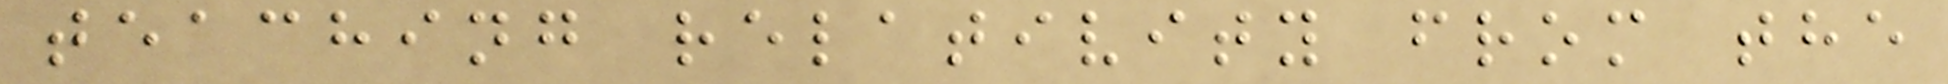teaching relativity from the
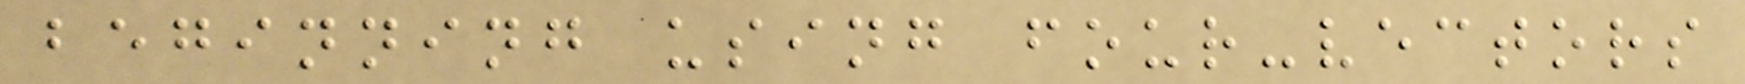beginning using four-vectors
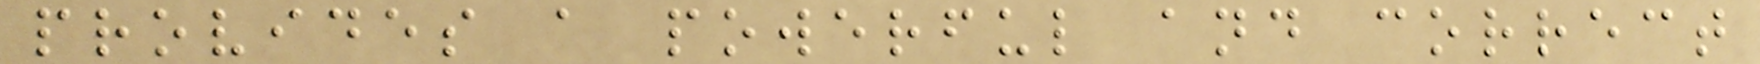provides a powerful and correct
